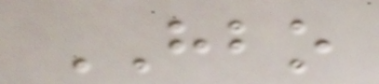HBO
